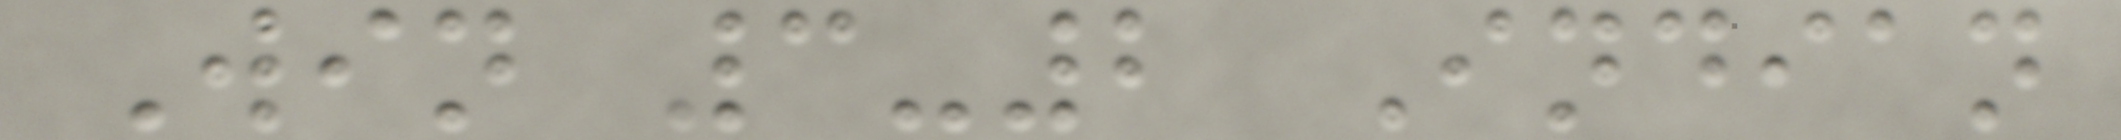Win 3-2 Indian
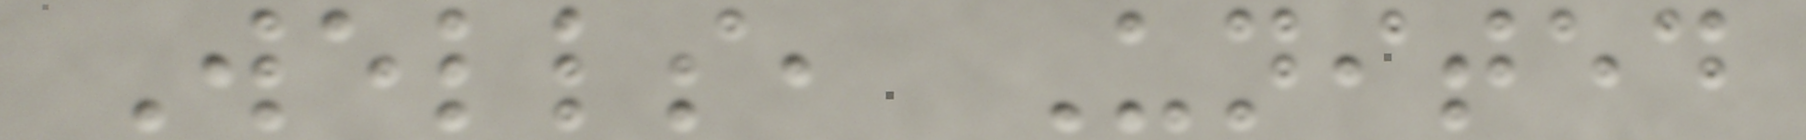Wells, United
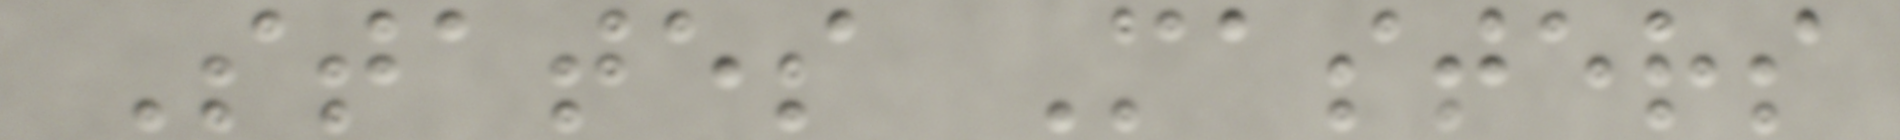States Masters
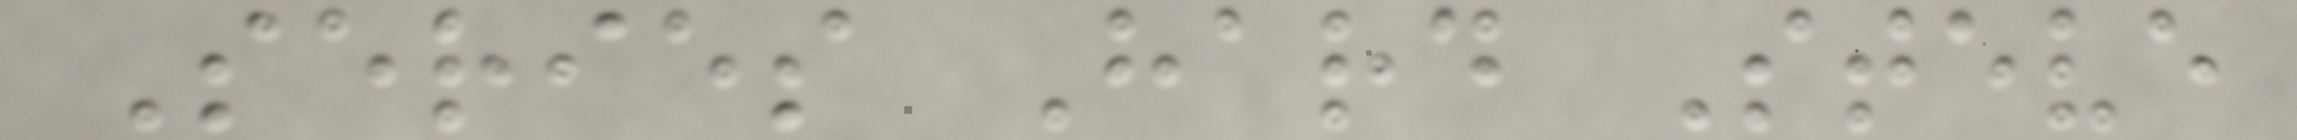Series Hard Steve
